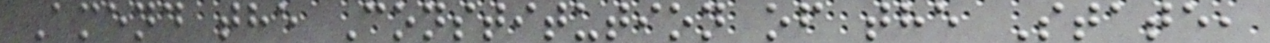Amend the Constitution of the State,
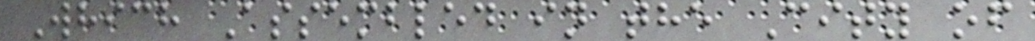Which Assembled in the City of
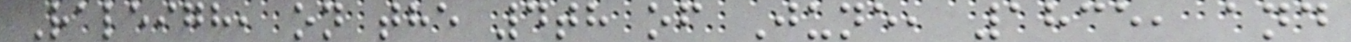Raleigh, on the 4th of June, 1835, and
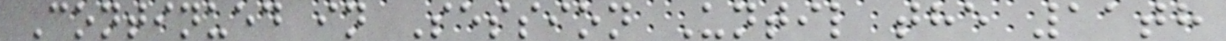Continued in Session Until the 11th
